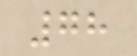78
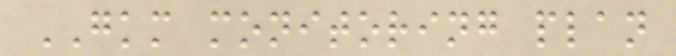GKM monitoring plan
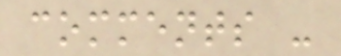comments -
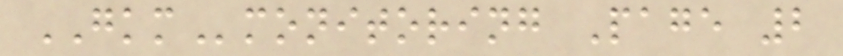GKMmonitoring Page 2
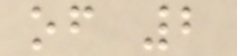of 2
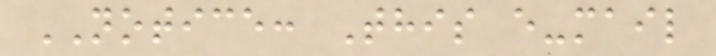NOTICE: This e-mail
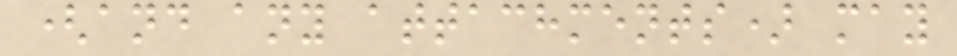(and any attachments) may
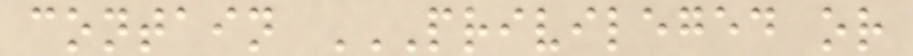contain PRIVILEGED OR
